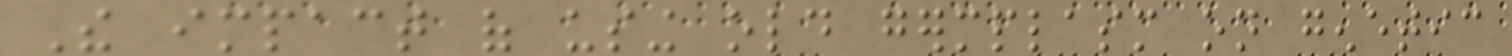The impact of using old germplasm on genetic
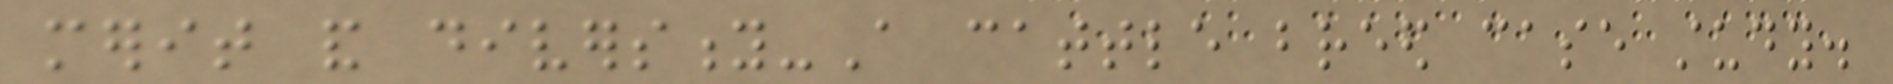merit and diversity-A cattle breed case study.
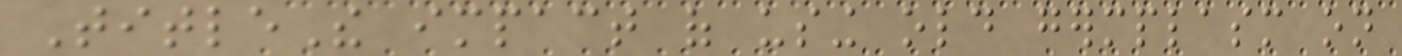TitleThe impact of using old germplasm on
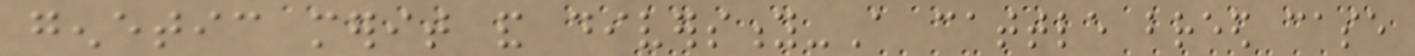genetic merit and diversity-A cattle breed case
